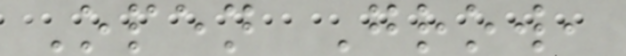Open Grow,
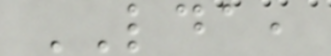LDA,
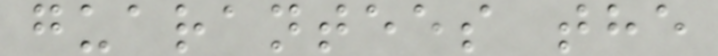guarantees the
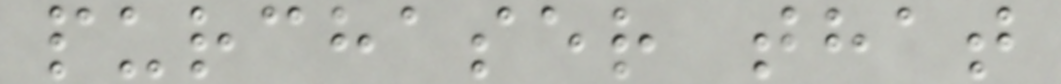purchaser that
